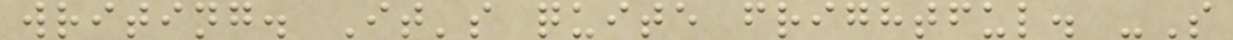writing. It's quite frightful. -S
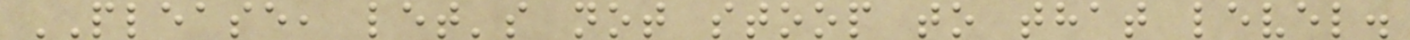PLEASE, let's not stoop to that level.
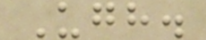Ugh.
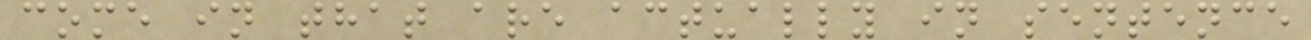come in that are actually in sentence
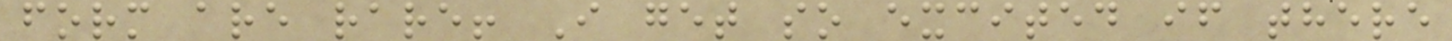form are rare! I get so excited if there
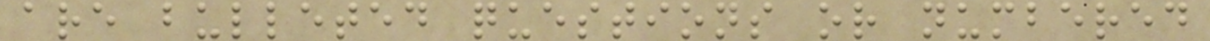are bulleted questions or numbered
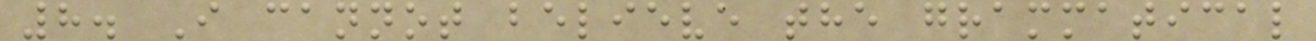8. I cannot believe the grammatical
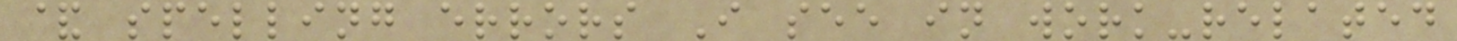& spelling errors I see in work-related
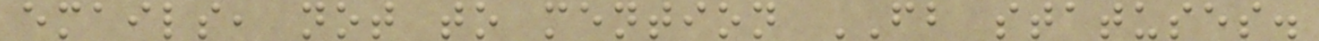emails, not to mention FB statuses.
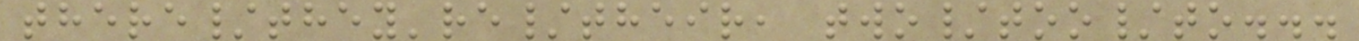there/they're/their, two/too/to...
